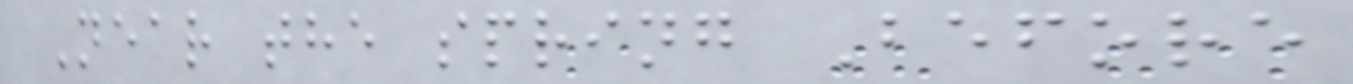Near the spring Before
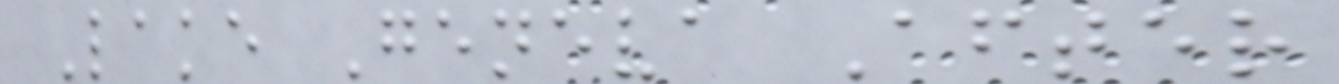Lake Geneva After
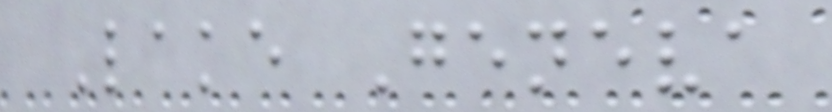Lake Geneva
